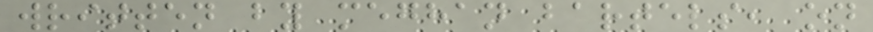written by meghan bartels, on
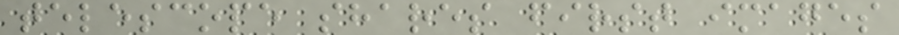telescope shares first images
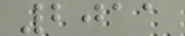2011
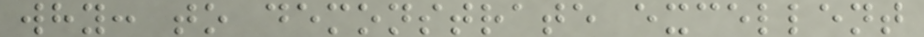why: to demonstrate excellent
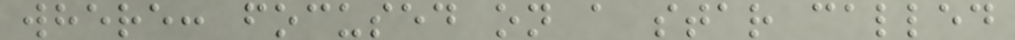where: focused on a star called
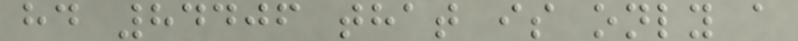hd 84406 that is only a
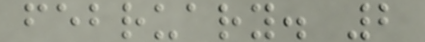february. 2
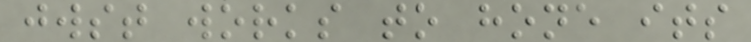jwst works to hone its
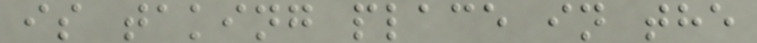is taking place in the
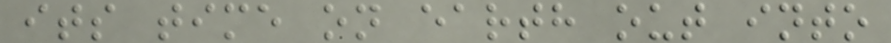its time on earth out into
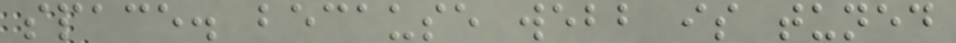space. because webb is tuned
